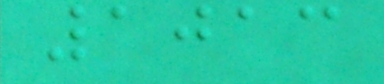1013
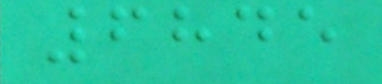6845
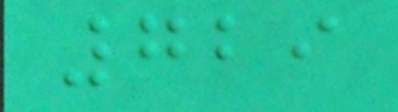729
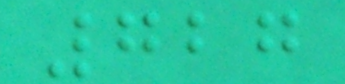727
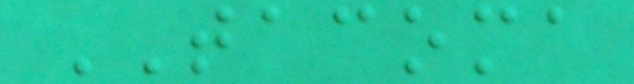TACOMA
